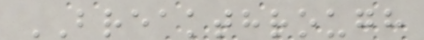BREAKTHROUGH
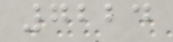7224
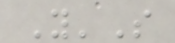Y'S
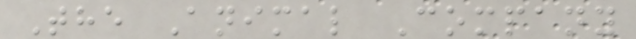The Animal Company
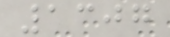1307
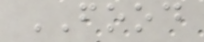FOOD
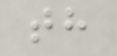th
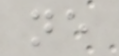ne
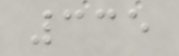335
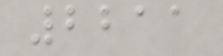2211
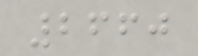2660
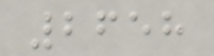2658
